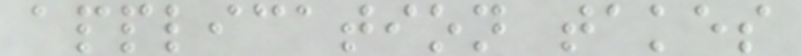application takes
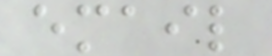email
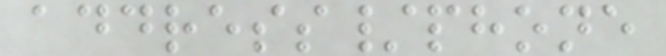address/phone
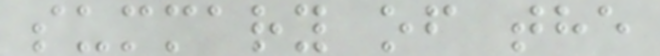summary of the
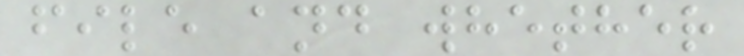file and whether
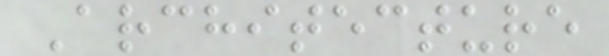Architecture
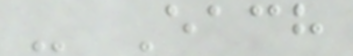- Each
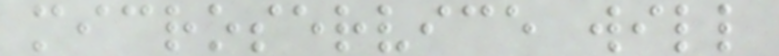microservice will
